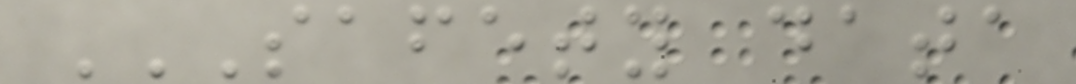SAFETY DATA
